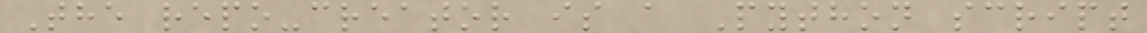The repo-creator is a Python script
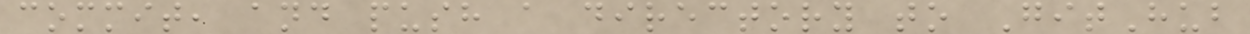commit, and push a directory to GitHub
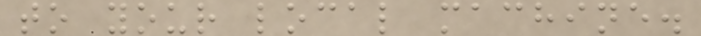to your local machine.
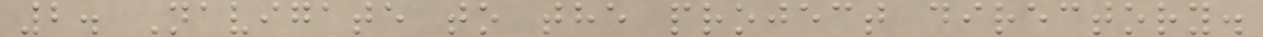2. Navigate to the project directory.
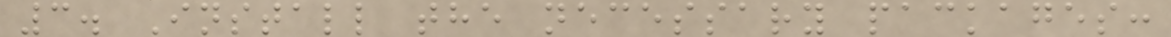3. Install the necessary packages:
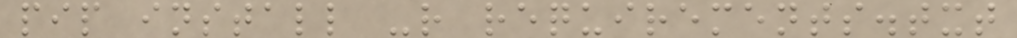pip install -r requirements.txt
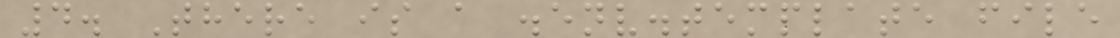4. There is a .env.template file
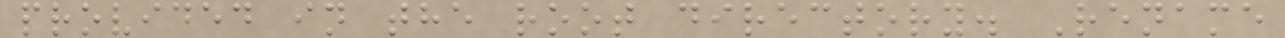provided in the root directory. Rename
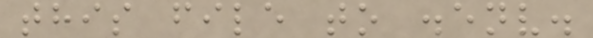this file to .env.
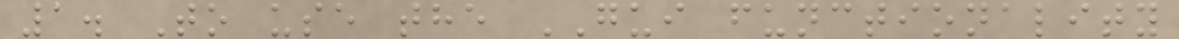1. To use the GUI functionality
